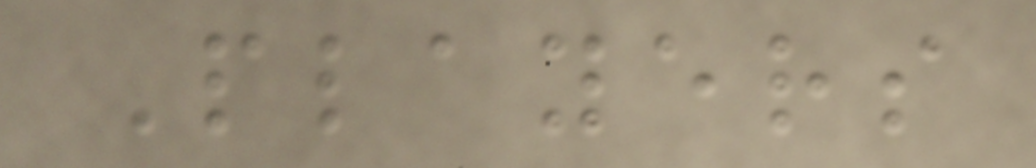Players
